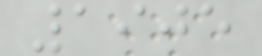1905
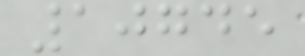10745
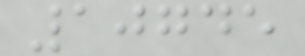10745
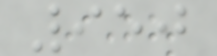950
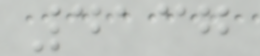4137
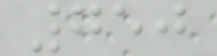750
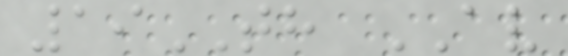19TH AV
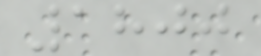1800
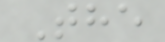The
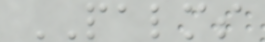PALMS
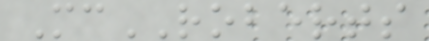McROBERTS
